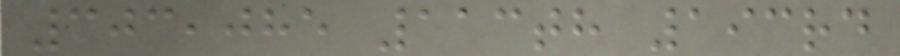303,085 113th 193rd
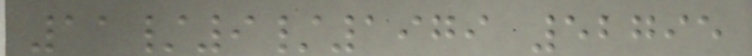11/9/1979 52795
